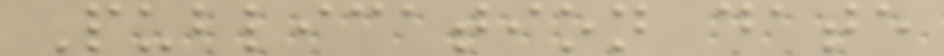Publication date
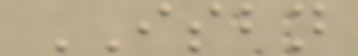ISBN
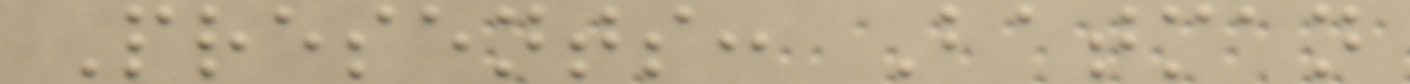Presents: Batman
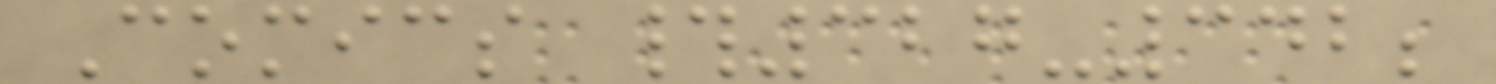Comics #327-342;
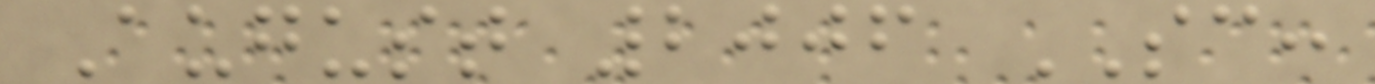August 2006 SC:
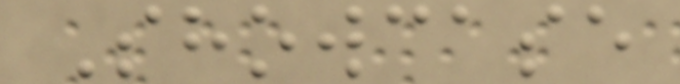Showcase
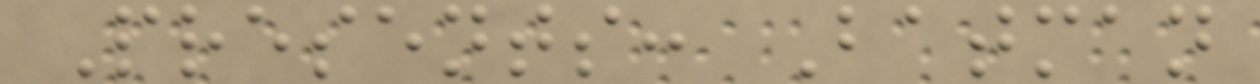Presents: Batman
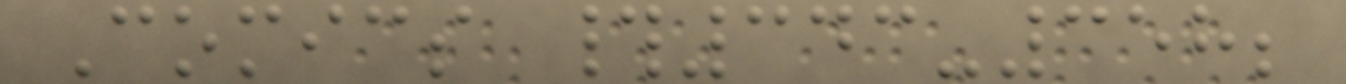Comics #343-358;
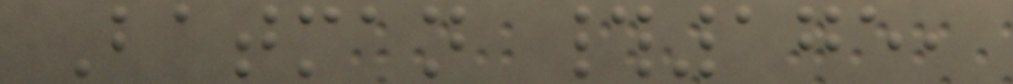Batman #175,
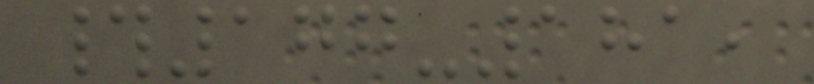#177-181,
